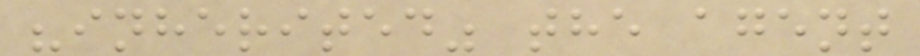"inherited" the agent
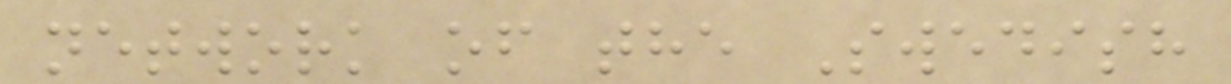network of the Swedish
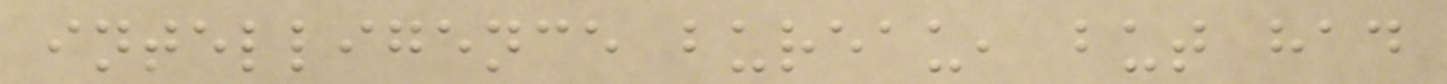intelligence bureau, but had
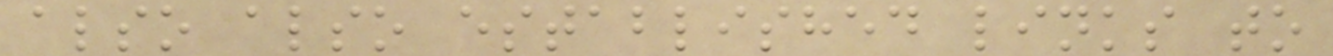also also established links to
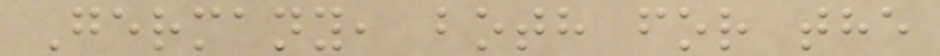Germany, both for the
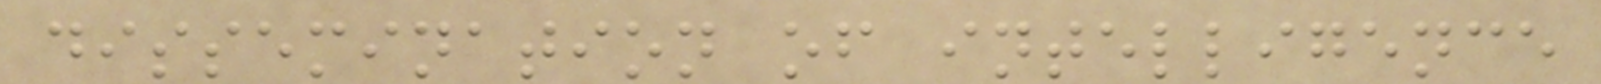dissemination of intelligence
